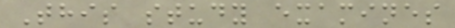This study examines
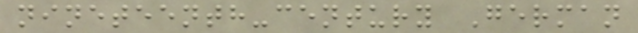nineteenth-century German
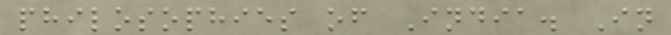philosophies of India. In
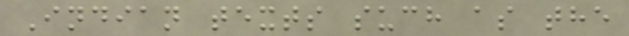Indian texts such as the
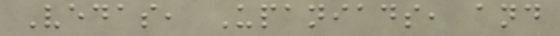Vedas, Upaniads, and
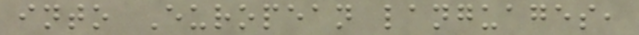into European languages,
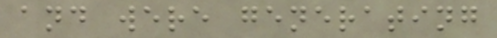and were generating
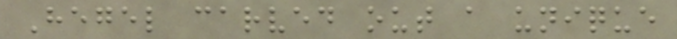Hegel carved out a unique
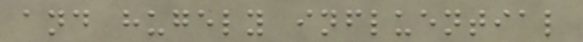and hugely influential
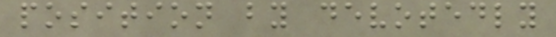position by devotedly
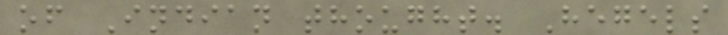of Indian thought. Hegels
